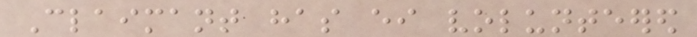Claimant has either volunteered
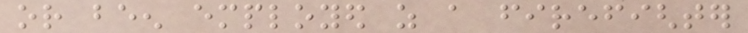or been employed as a firefighter
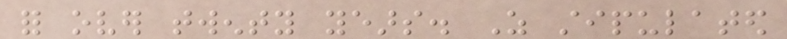for over twenty years. As stipulated
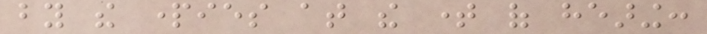by the parties at the time of hearing:
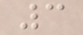3
